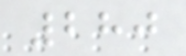280
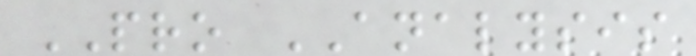PRO ANALYSIS
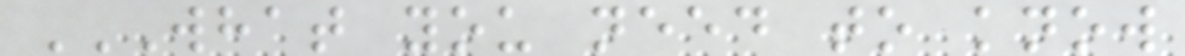WHAT YOU NEED TO KNOW
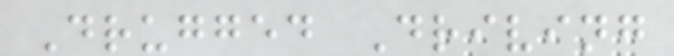Drugged Driving
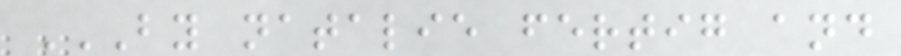BY NATALIE FERTIG AND
